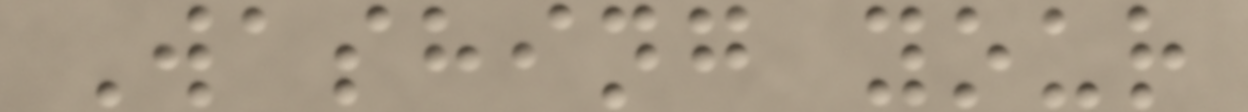Washing your
